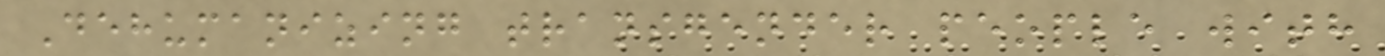Dehumanizing transgender people with
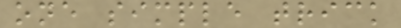one simple trick
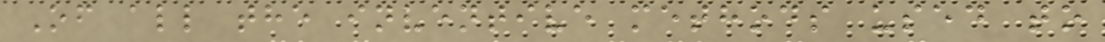Of all the inventive methods used to
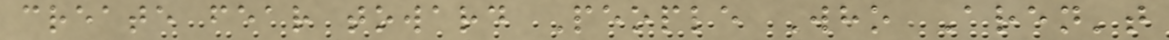create fear toward People Who Aren't
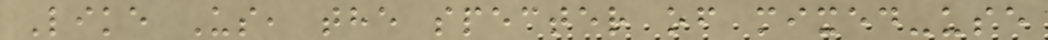Like Us, the specter of mixed-use
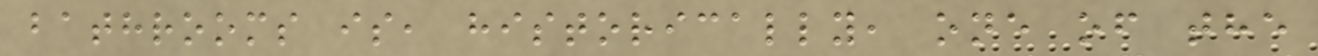bathrooms is, historically, one of the
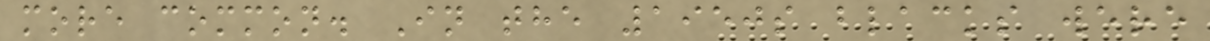more common. In the 1950s blacks were
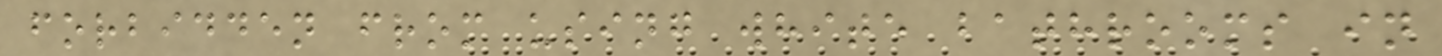forbidden from using white bathrooms in
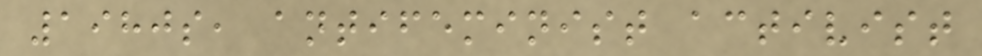1980s, antifeminist activist
